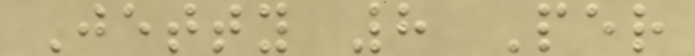Jetty 8 Per
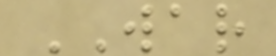WAR
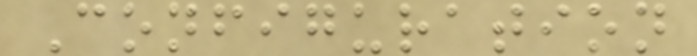Configuration
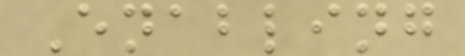Enabling
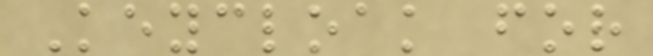Keycloak for
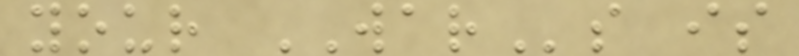your WARs is
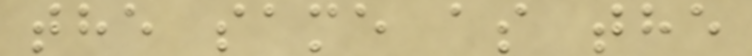the same as the
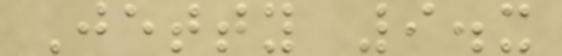Jetty 9.x
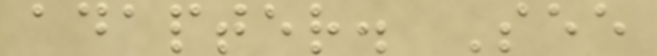adapter. See
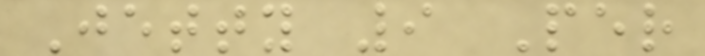Jetty 9 Per
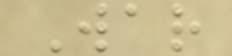War
